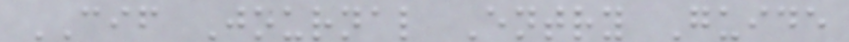CIF Journal Entry Guide
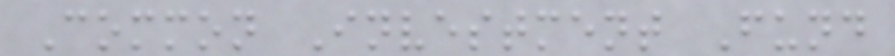Common Investment Fund
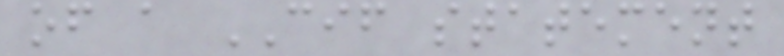of a CIF statement
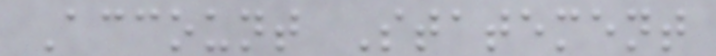Account Statement
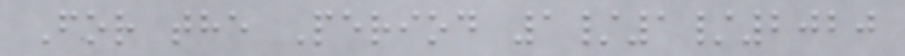For the Period 1/1/2020
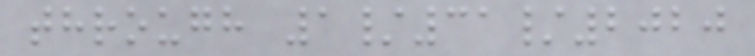through 1/31/2020
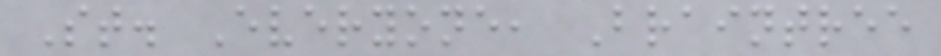St. Everyone, Braintree
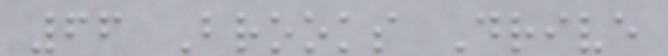66 Brooks Drive
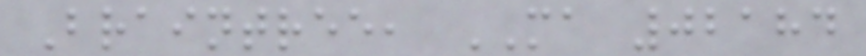Braintree, MA 02184
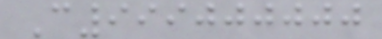C999000000
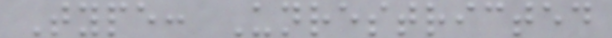Type: Unrestricted
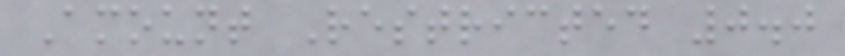Amount Restricted 0.0
